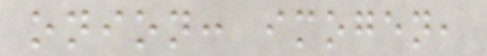onion: imogen,
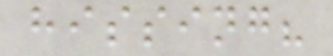hissing?
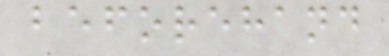beforehand
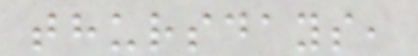thursdays,
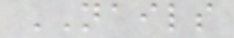NAILS
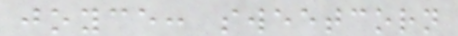joyce: sweetcorn
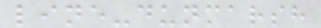line-dunmarsh
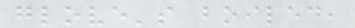glove's boiled,
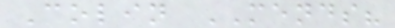Colin MENDS?
